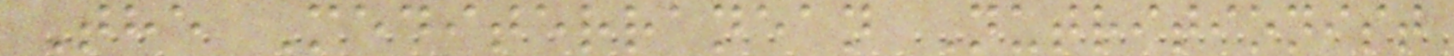The Mediterranean Nutritionist
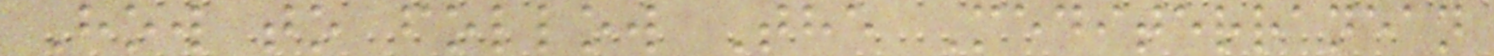How to follow The Mediterranean
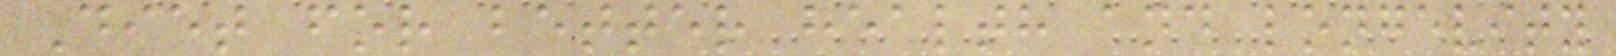Diet for better health and longevity
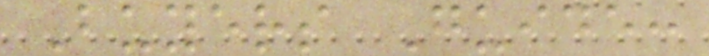Buyers Guide:
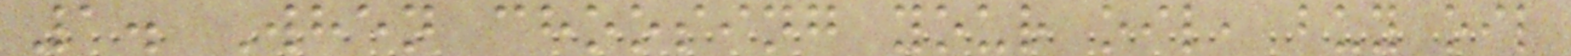1. When choosing your oil, buy oil
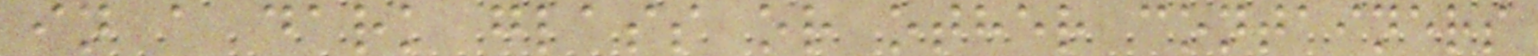in a dark glass or other containers
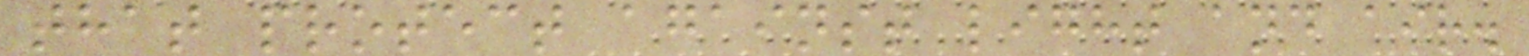that protect against light and air.
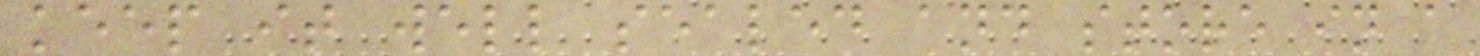keep it well sealed and store in a
